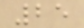25
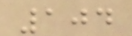104
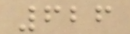626
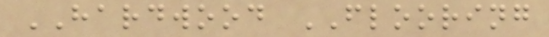HARDWOOD FLOORING
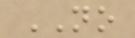NO
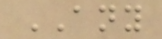ANY
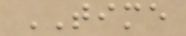TIME
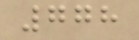778
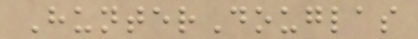HunterDouglas
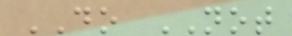DO NOT
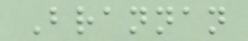Brannan
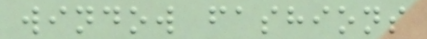window fashions
